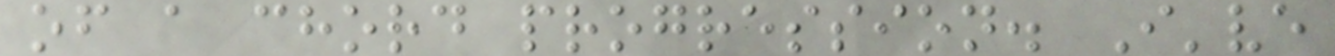of a chord progression. I've
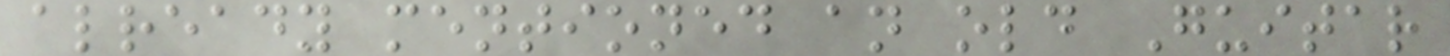already mentioned an old Guitar
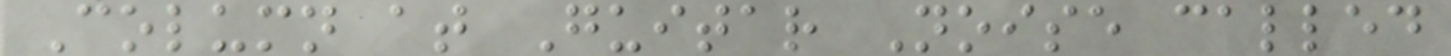Column at Guitar Noise called
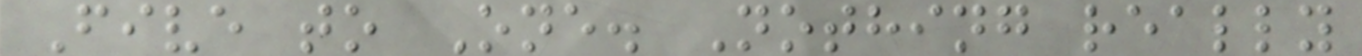Five to One. Nothing really
